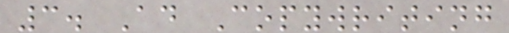3. Ad Copywriting
